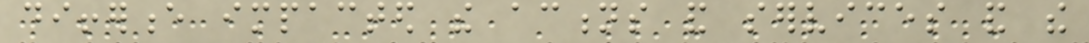difference impacted the actions and services and the
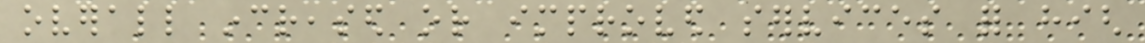overall increased or improved services for high
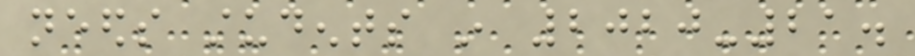needs students in 2020-21.
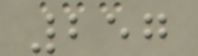257
